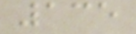135
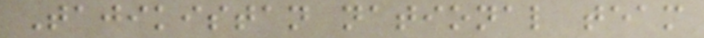Tajikistan national team
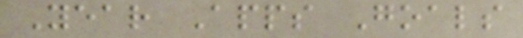Year Apps Goals
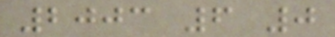2003 6 0
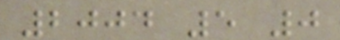2004 5 0
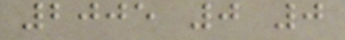2005 0 0
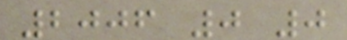2006 0 0
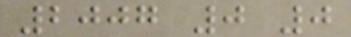2007 0 0
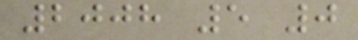2008 5 0
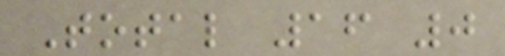Total 16 0
